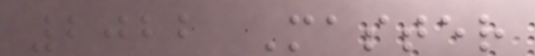2022 Master
